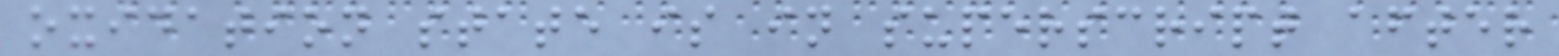oxidation state is in superscript after
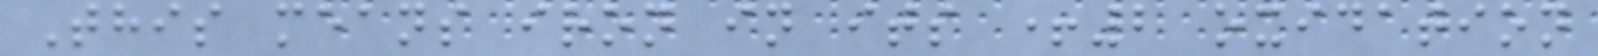This means iron in its +2 oxidation
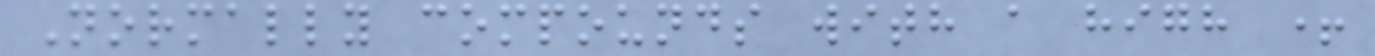Normally compounds with a high +
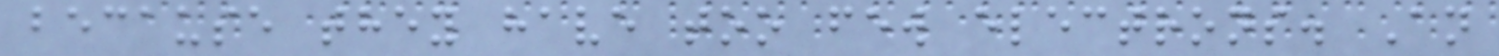because they have too few electrons. An
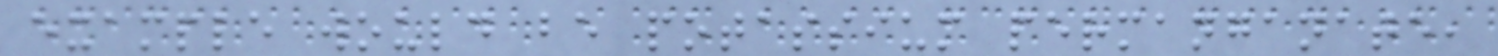example would be potassium permanganate,
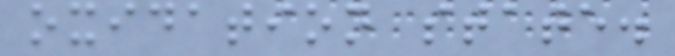oxidation state.
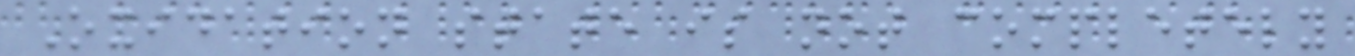Oxidation state is not completely
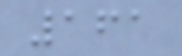161
